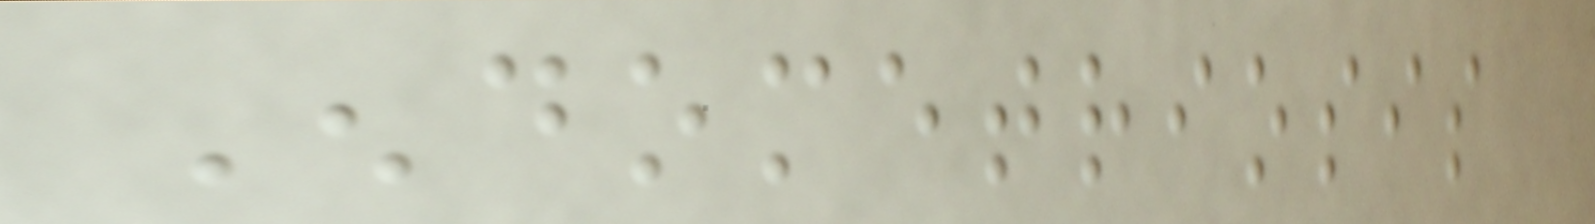Endometriosis
